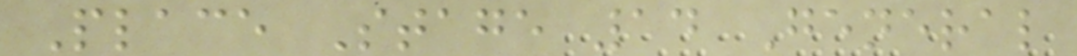Place Stage 14 General
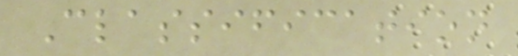Classification
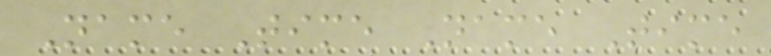Name Time Name Time
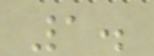1.
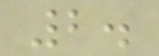2.
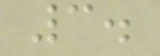3.
